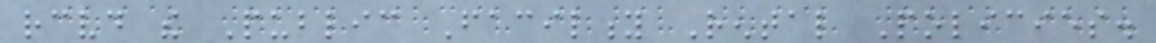received the Public Facility Rental Policies.
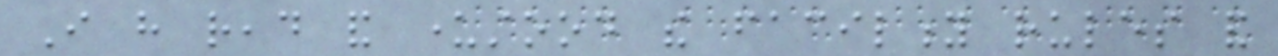I have read and understood the facility rules and
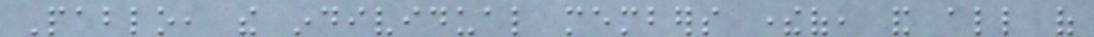Pablo, the individual members thereof, and all of
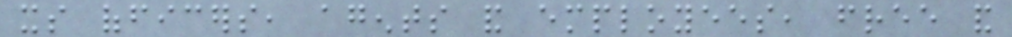its officers, agents and employees, free and
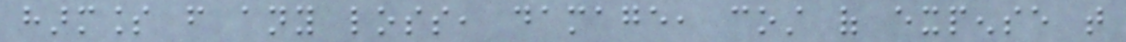harmless from any loss, damage, cost of expense that
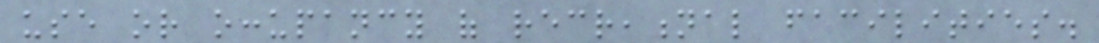use or occupancy of recreational facilities.
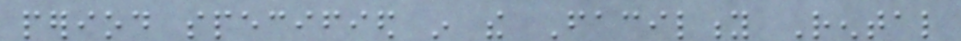period specified in the Facility Rental
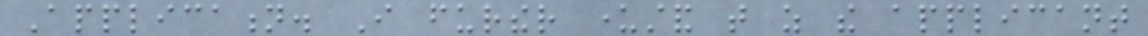Application. I further understand that as the applicant
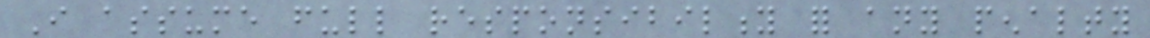I assume full responsibility for any penalty
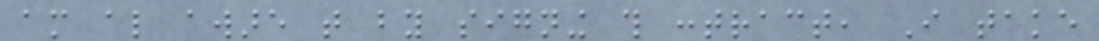am also aware that by signing this contract, I take
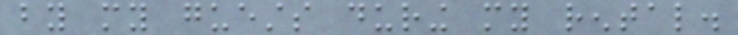by my guests during my rental.
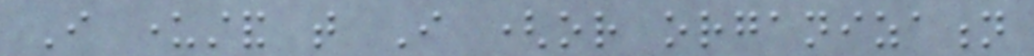I understand that I (or organization
